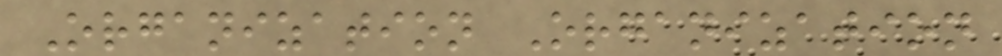Organization Organization
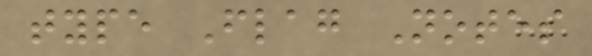type Flag Notes
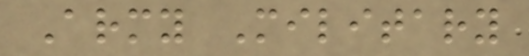Army Military
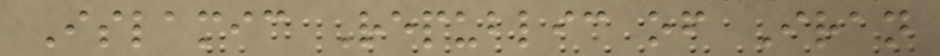Islamic Republic of Iran
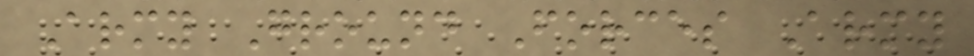Army Ground Forces Army
